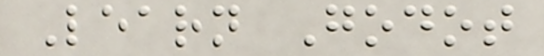Learn Godot
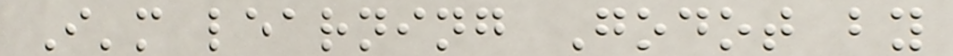I'm learning Godot by
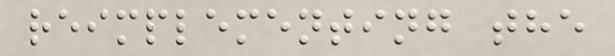reimplementing the
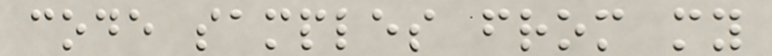code samples from my
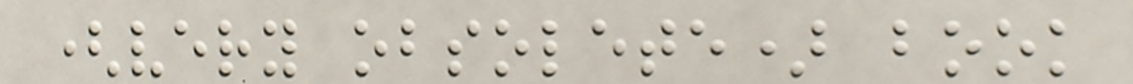(very obsolete) book
